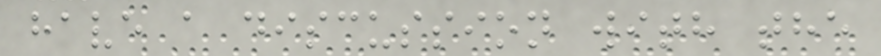have a discussion with the
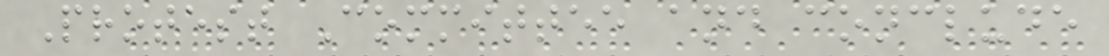Protest Committee and conclude
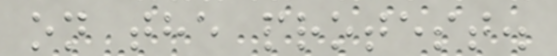on the protest.
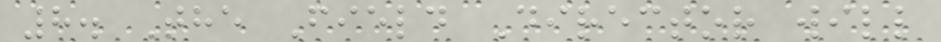8. The Field Director will
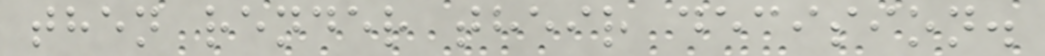then render their decision.
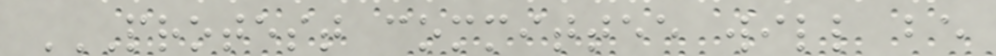PROTEST COMMITTEE WILL BE
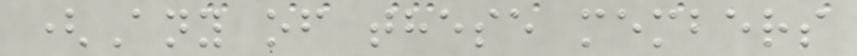(Any of these members
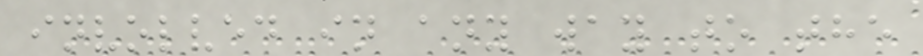involved in any way to the
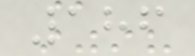186
